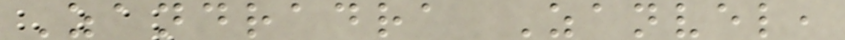Zandradra Zanvel,
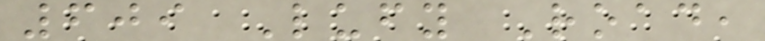609 Lufy Road,
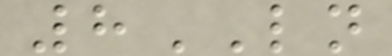8LN
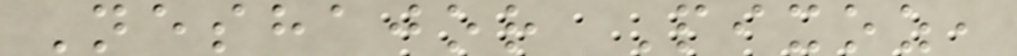Neshajor Pixoz,
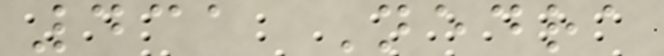431 Nedra
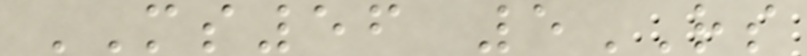MS56 5RS
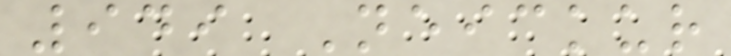949 Neickur
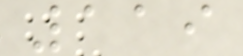119
